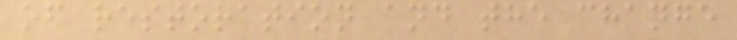of restoration and the change
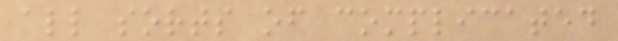all sorts of complicated
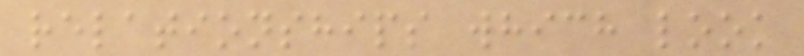relationships which look
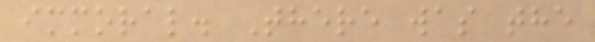immoral. There was the
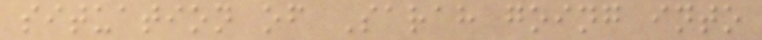situation of Sarah going into
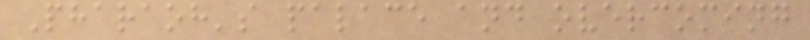Pharaoh's palace and overcoming
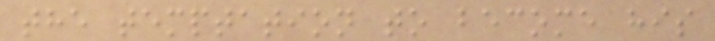the temptation to become his
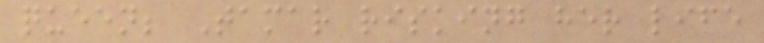queen; Tamar risking her life
